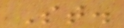St.
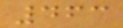463
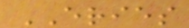ERIES
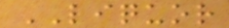LIQUOR
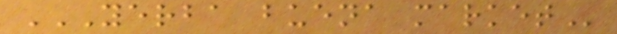YERBA BUENA MARKET
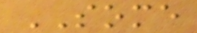SOME
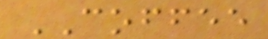COFFEE
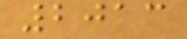2013
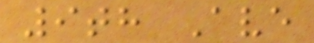9th Ave
